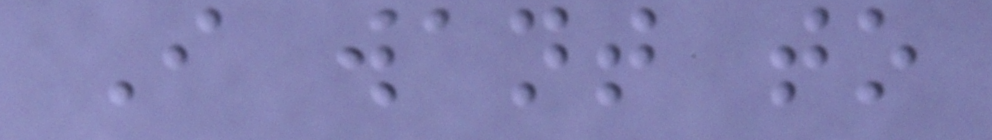I want to
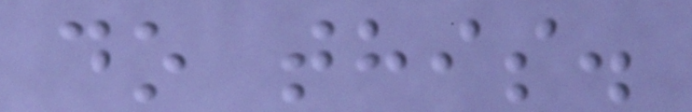do this.
